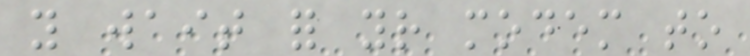you wait for your modem to
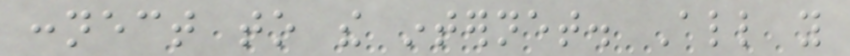connect to the internet. All you
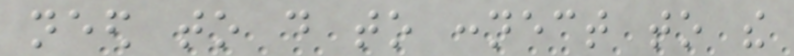need to do to connect to the
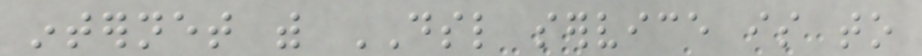internet with DSL service is to
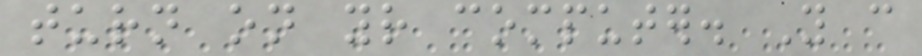turn on your computer. You can
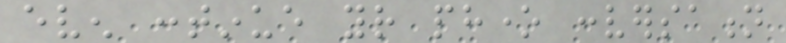even continue your phone conversation
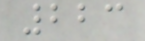223
